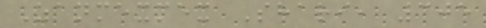Zanmexmex Shari, 305
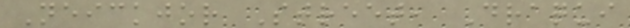Neickjor Street, Draqui
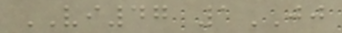VI47 1JJ
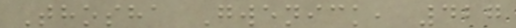Thosha Gwenick, 427
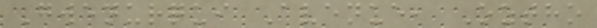Gwenurqui Avenue, Oztho
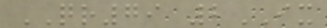QR79 2IX
